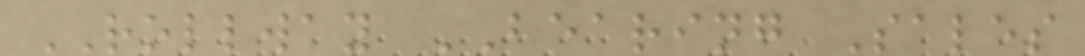ROLLWAY BEARING Sales
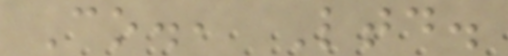Co., Ltd.
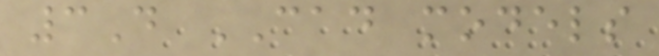3D CAD models
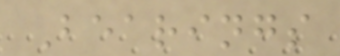Bearings
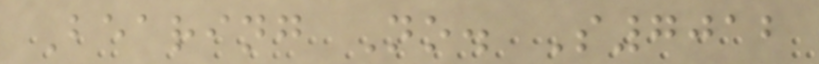Bearing No. S7012
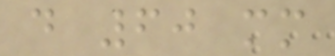d 60 mm
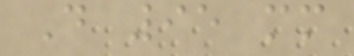D 95 mm
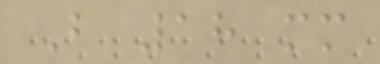B 18 mm
